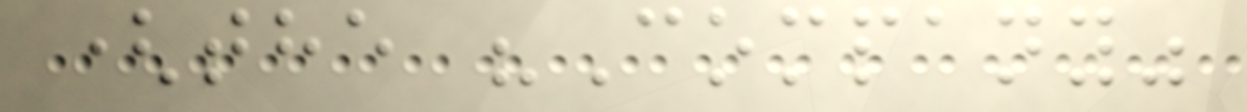(the "Company"
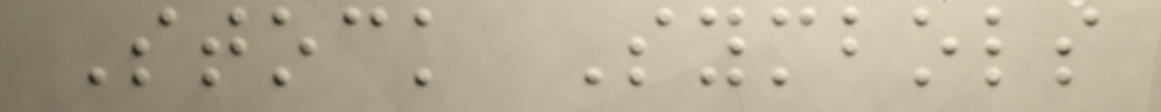Stock Symbols
